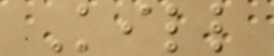Kill
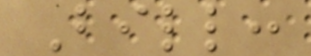Bill:
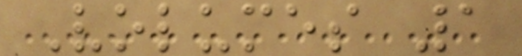Volumes 1
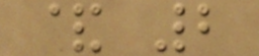& 2
